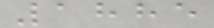1885
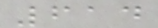614
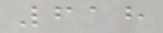618
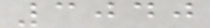3040
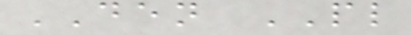DEN PL
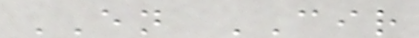EN CIR
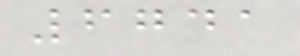6741
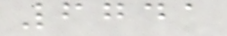6741
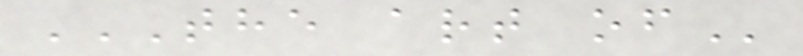THE ART OF
